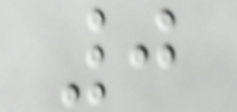0
